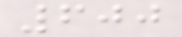600
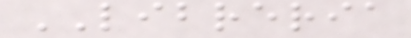LIBRERIA
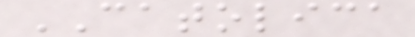CATOLICA
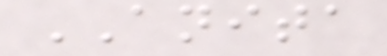ANITA
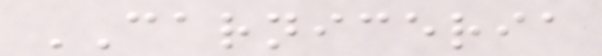CARNICERIA
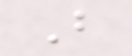B
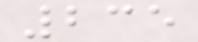235
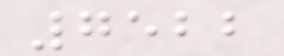7522
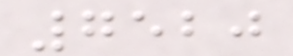7520
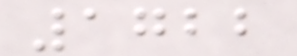1722
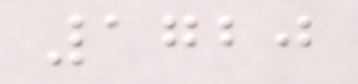1720
